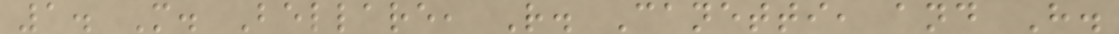1. M. Bellare, R. Canetti, and H.
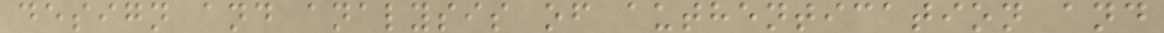design and analysis of authentication and
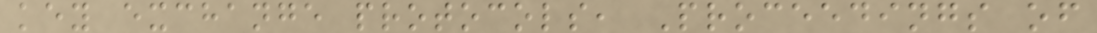key exchange protocols, Proceedings of
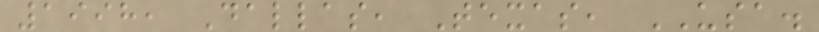1998, Dallas, Texas, USA.
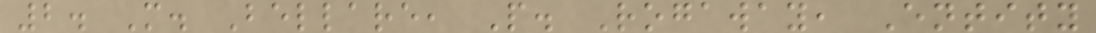2. M. Bellare, P. Rogaway, Entity
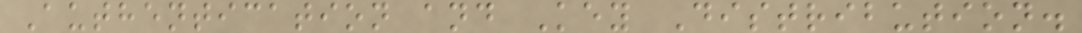Authentication and Key Distribution.
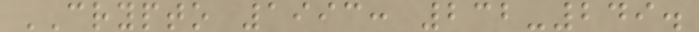CRYPTO 1993: 232-249.
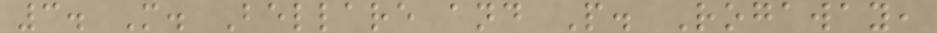3. M. Bellare and P. Rogaway,
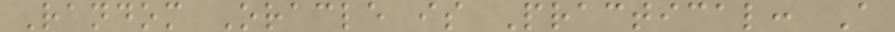Random Oracle is Practical: A
